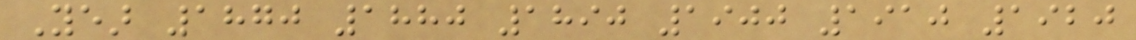Year 1870 1880 1890 1900 1910 1920
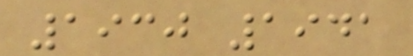1930 1941
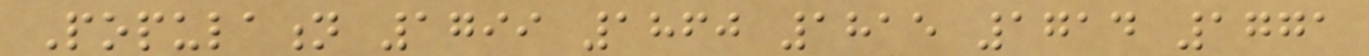Population 1799 1860 1815 1714 1771
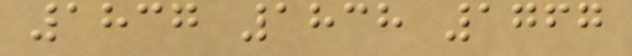1837 1838 1767
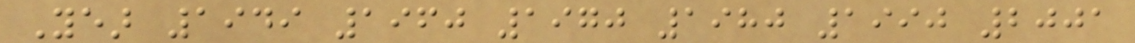Year 1949 1960 1970 1980 1990 2001
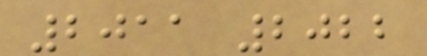2011 2022
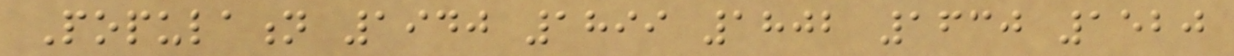Population 1940 1899 1802 1630 1520
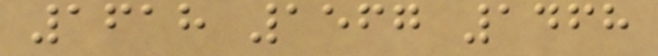1618 1567 1468
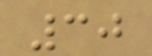30
